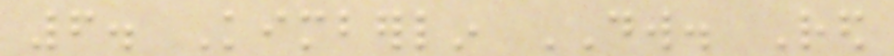6. Kimberlin DW. Red
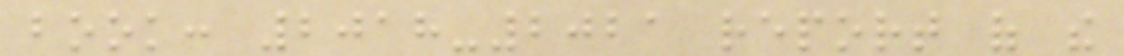book: 2018-2021 report of the
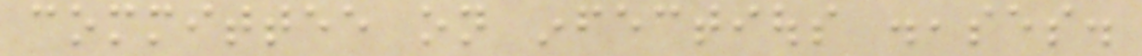committee on infectious diseases.
